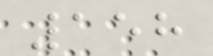158
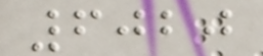6020
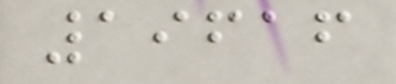19616
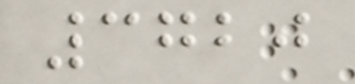3720
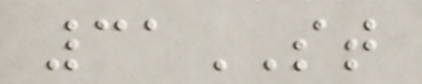31ST
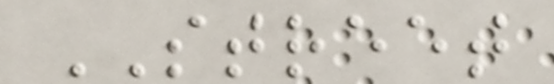STREET
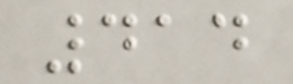414
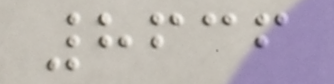8636
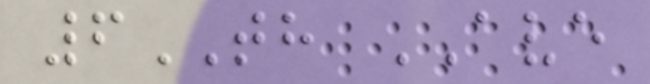6TH AVE
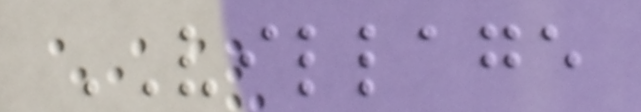VILLAGE
